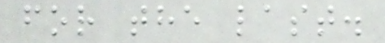for the last.
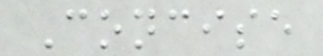Concise
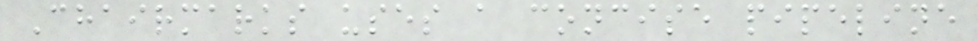Chairmarks uses a concise pipeline
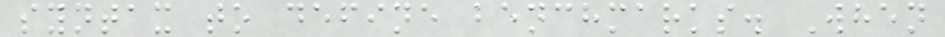syntax to define benchmarks. When
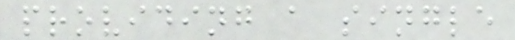providing a single
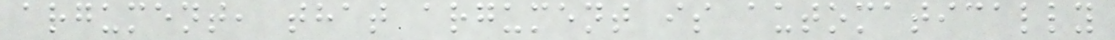argument, that argument is automatically
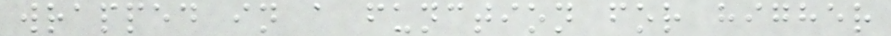wrapped in a function for higher
